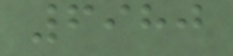6980
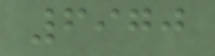6970
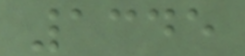1345
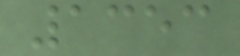1353
